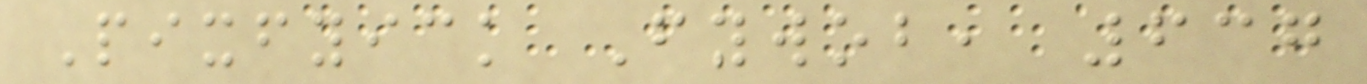Pixfyick Fywob, 637
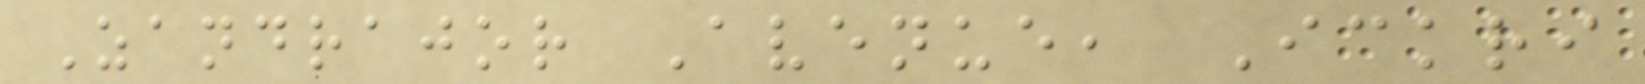Zandrajor Avenue, Ickri
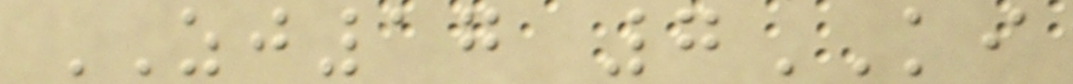ZJ17 7KI
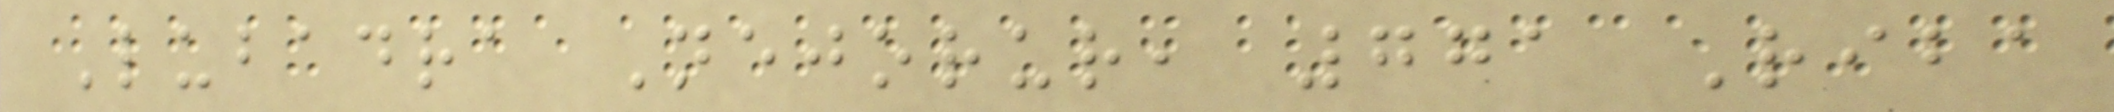Lubadra Nejorur, 771 Riba
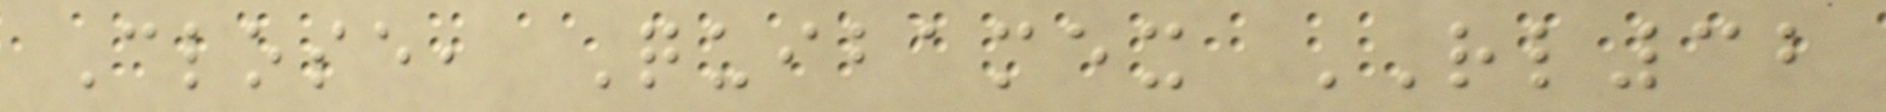Close, Quibamex RL32
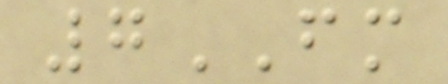7FM
